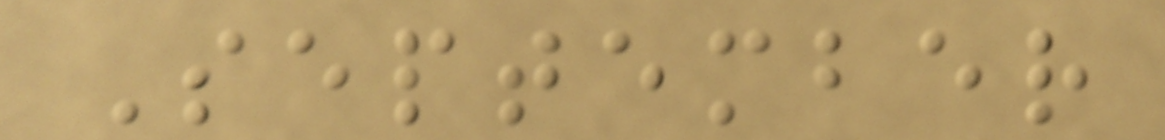September
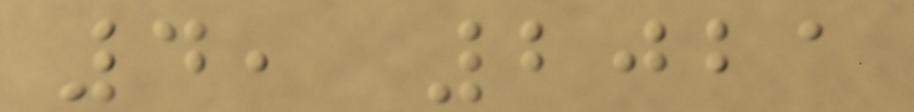4, 2021
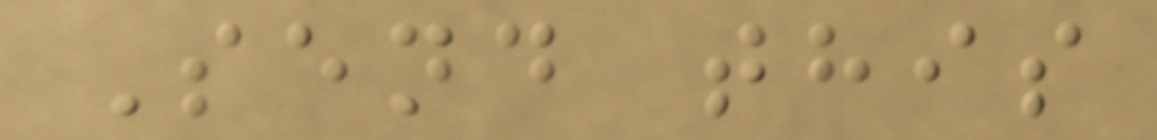Send this
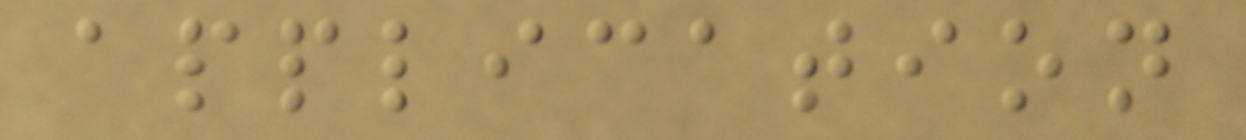application
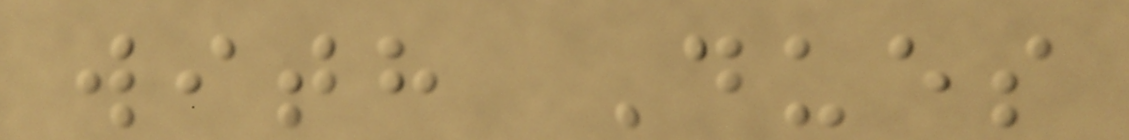with Dues
